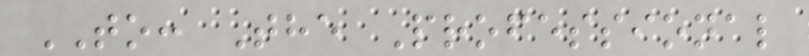TO: The Professional
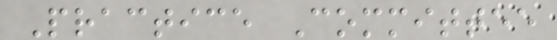Practice Committee
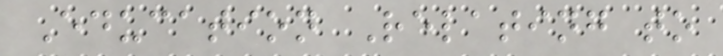Education Relating to
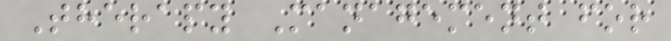Therapy Management for
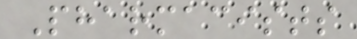Pharmacists
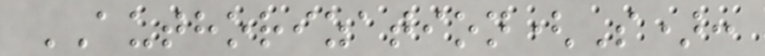AUTHORIZATION(S):
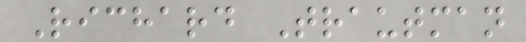Richard Trautman
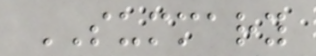SUMMARY
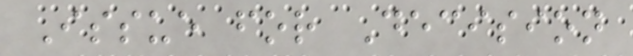Issue for Decision
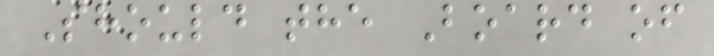Should the Board of
